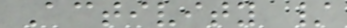Activity /
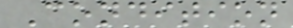Condition
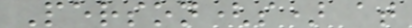Person(s) at
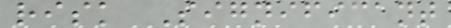risk Significant
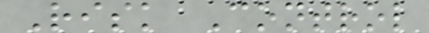Risk Control
